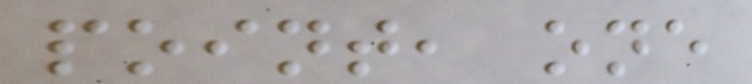point, one
